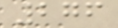276
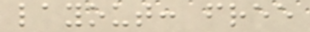layout: free
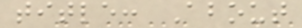title: About
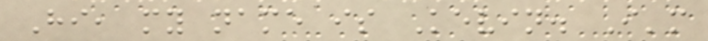Hi, my name is Kevin. I'm
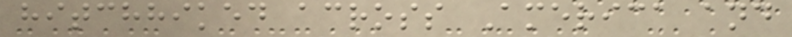hitchhiked across America and
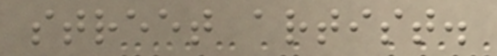street artist.
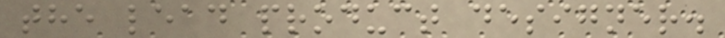the lead product designer.
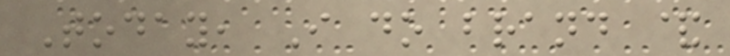Today, I do brand &
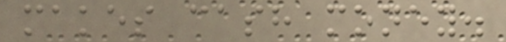makes cash money.
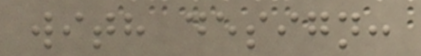with design:
